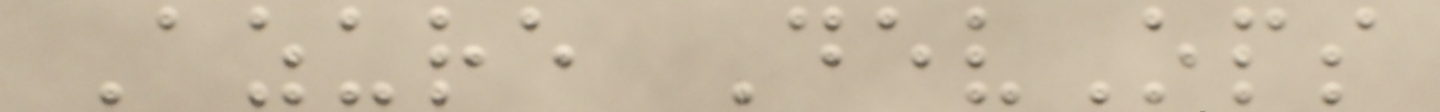Azure DevOps
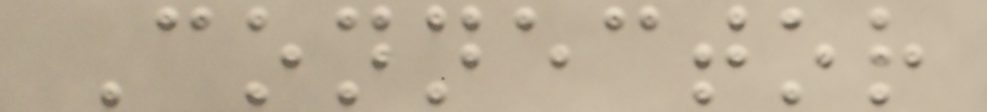Connector
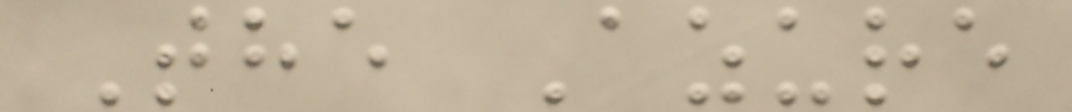The Azure
